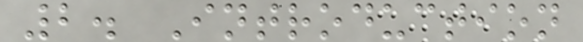2. Introduction
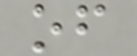of
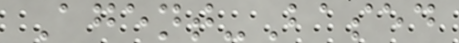Agent-Based
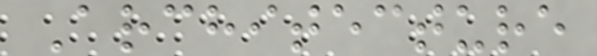Architecture
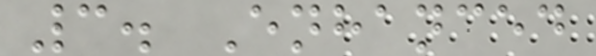3. Enhanced
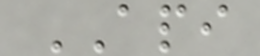API
